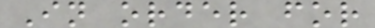In order for
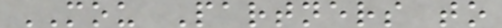MOU Partners to
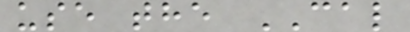use the CAL
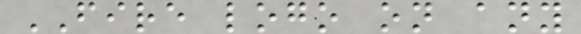FIRE logo on any
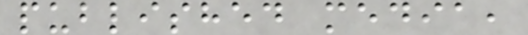published media,
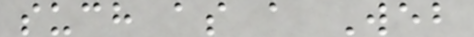such as a Web
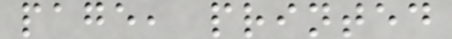page, printed
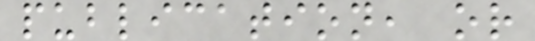publication, or
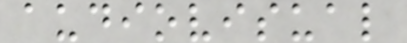audiovisual
